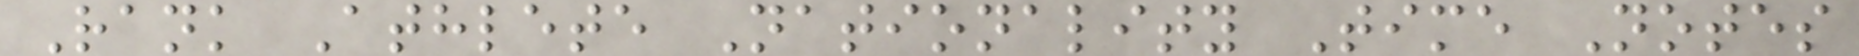Rank Athlete Nationality Time Notes
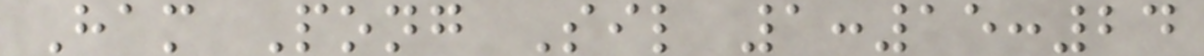Ham Pong Sil 1:15:24
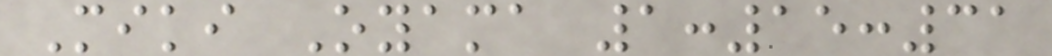Miki Oyama 1:15:31
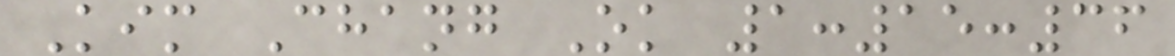Kim Chang Ok 1:15:36
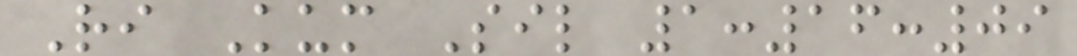Ri Kum Sil 1:16:09
